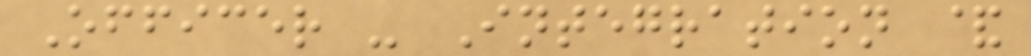Officer - Integration &
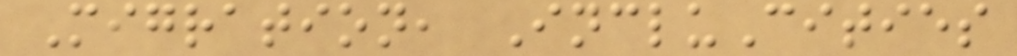Migration, IncluCities
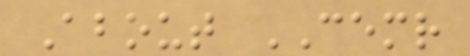About CEMR
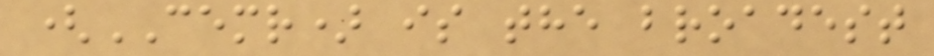(CEMR) is the broadest
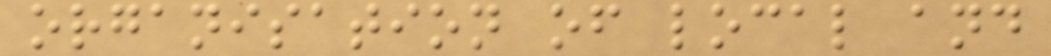organisation of local and
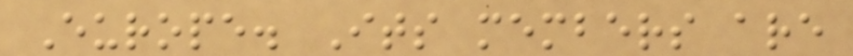Europe. Its members are
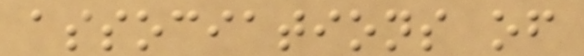associations of
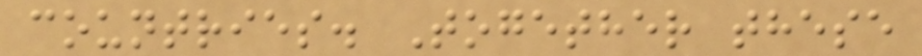countries. Together these
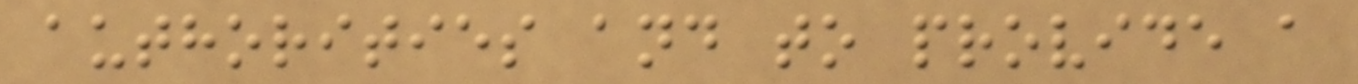authorities and to provide a
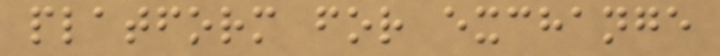platform for exchange
